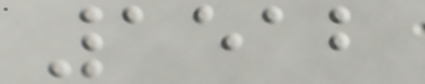1512
